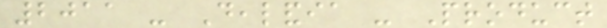2011 - Dealandia - Product
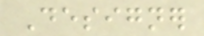Designer
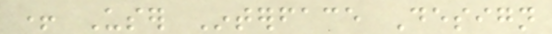+ User Interface Design
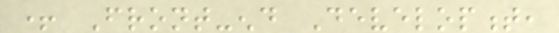+ Front-end Development,
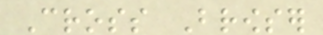Cross Browser
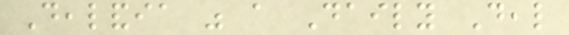Dealandia was a Daily Deal
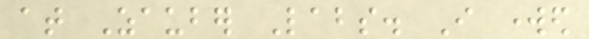at Zauber Labs. I worked
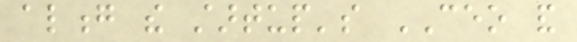along the startup's CEO and
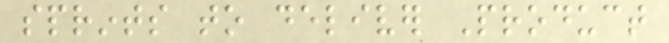sprints to deliver Product
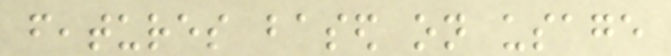features based on usage
